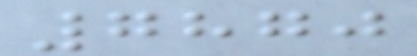7870
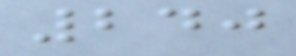240
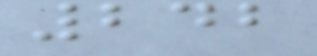242
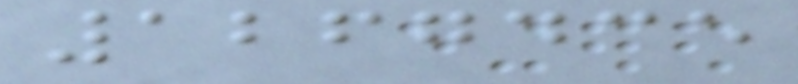1267435
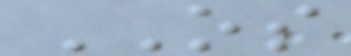OS
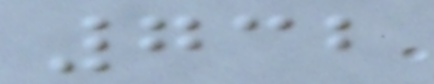732
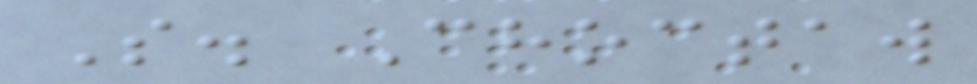S. Choctaw
